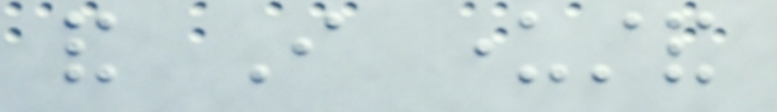and I understand
